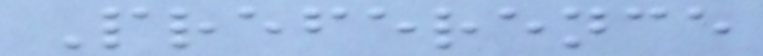Preference
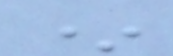*
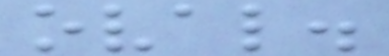oval.
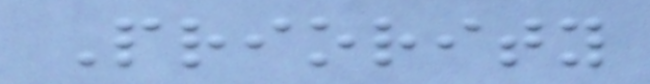Priority
